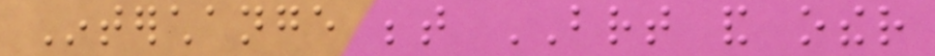Interchange between BRT and other
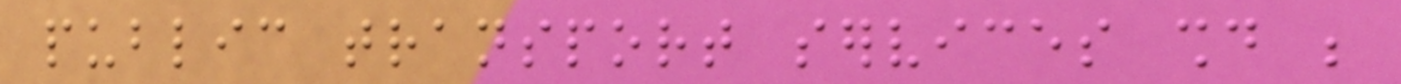public transport services should be
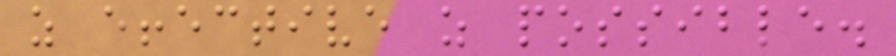as effective as possible.
